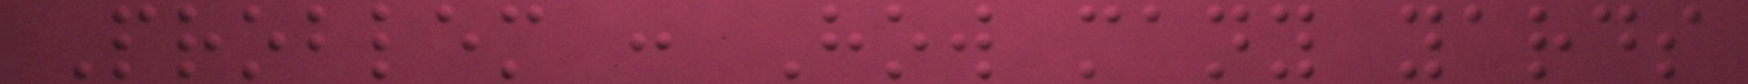Problem : How many yards
